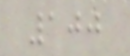100
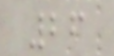26
